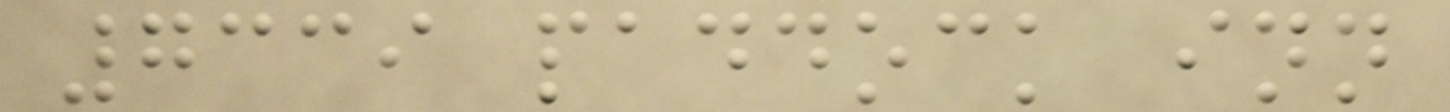7339 paddock inn
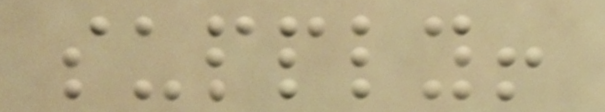supply!
